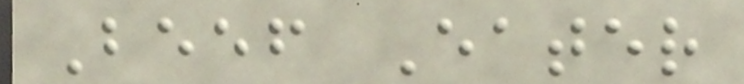Beef Eater
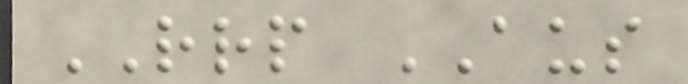RRP AUS
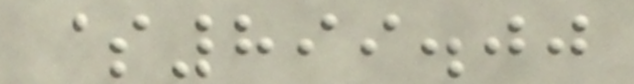$899.00
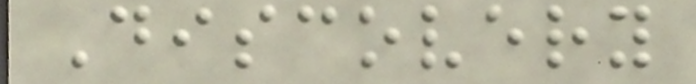Discovery
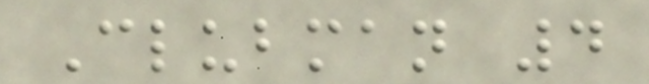Clubman 4
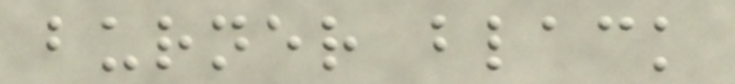burner black
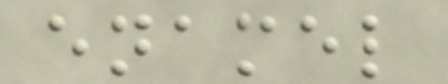enamel
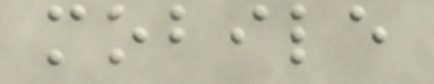mobile
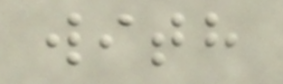with
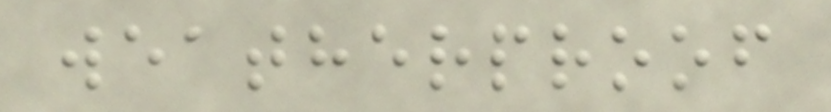weatherproof
